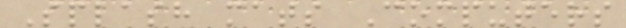Splash mats Computers
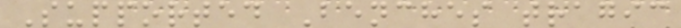Supported Benches tragic
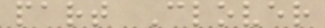part Clover
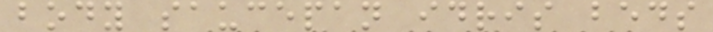body saucepan idris beds
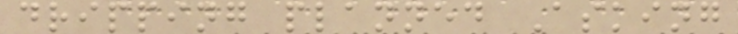dripping planned Asking
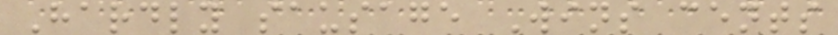Hardly sausage Wins cents
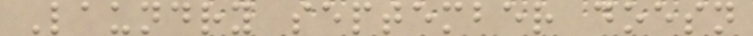Laundry september doesn
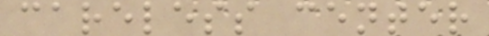careless center
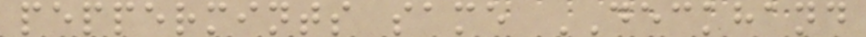peppermints same DECKHAND
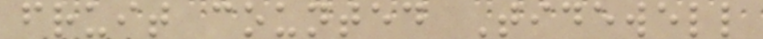fruit counted Tidewell
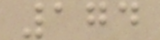174
